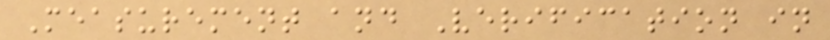Measurement and Verification in
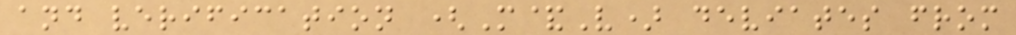and verification (M&V) deviates from
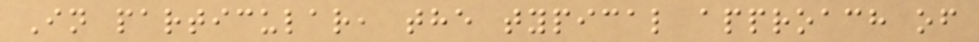In particular, the typical approach of
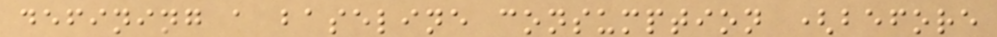defining a baseline consumption (before
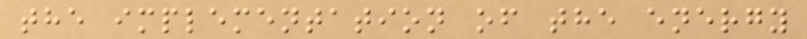the implementation of the energy
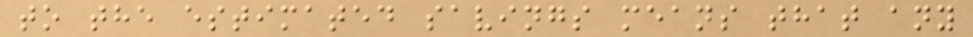to the estimated savings means that any
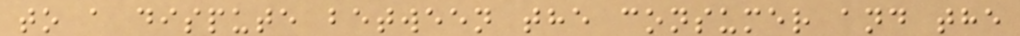to a dispute between the consumer and the
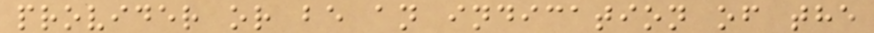provider or be an indication of the
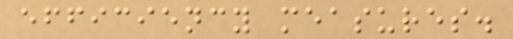efficiency measures.
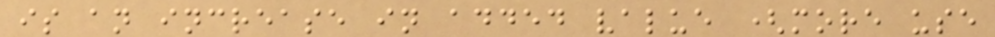is an increase in added value (more use
